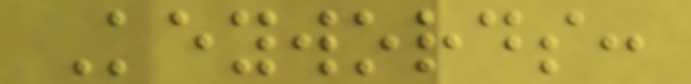Keywords:
